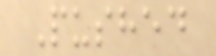Pushed
